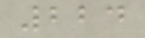224
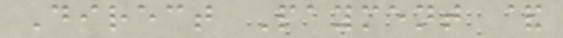Direct Payment &
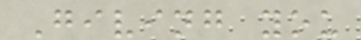Giving you
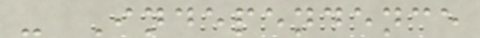- Independence
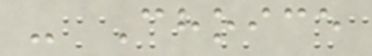- Choice
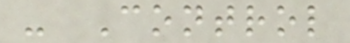- Control
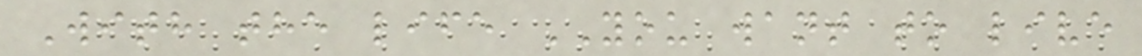With the life YOU want to live
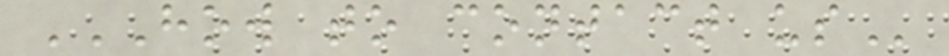HOW TO CONTACT US
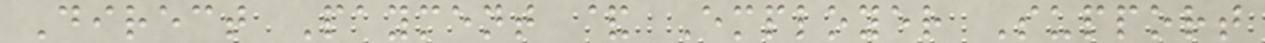Direct Payment & Employer Support
